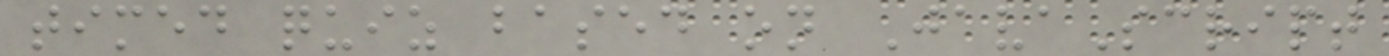timed quiz based on JavaScript
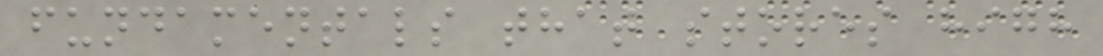fundamentals that stores high
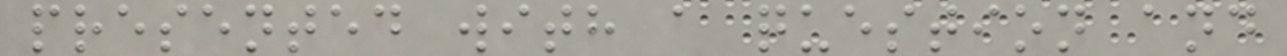presented with a question and
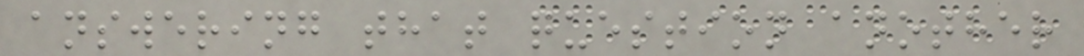answering that question another
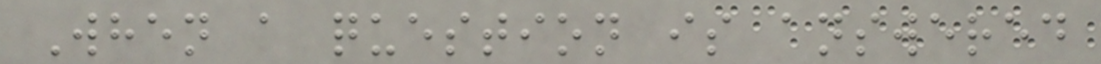When a question is answered
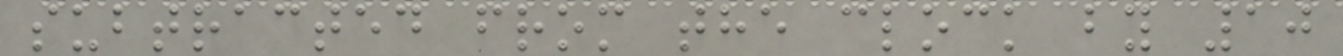subtracted from the clock by 10
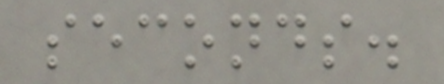seconds.
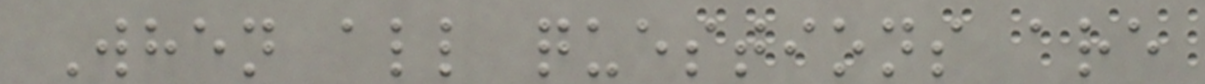When all questions are
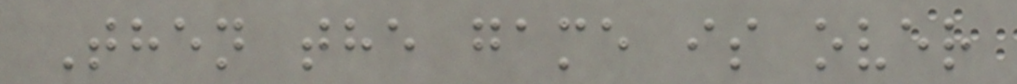Then the game is over
